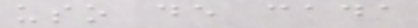uso de cada
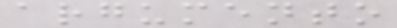argumento
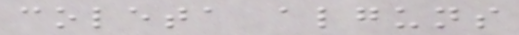coleta alguns
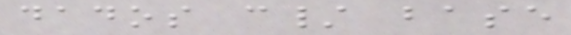dados c/ base
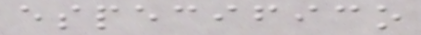especifico
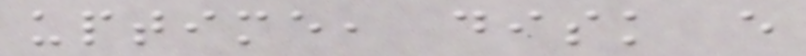uptime, disk e
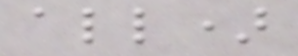all)
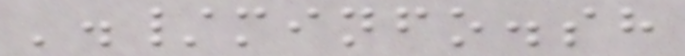'./minfo.sh
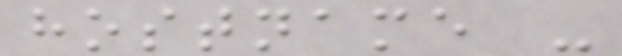hostname -
